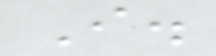I.
